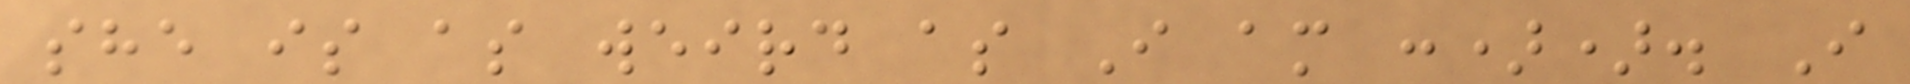she is as weird as I am :)). I
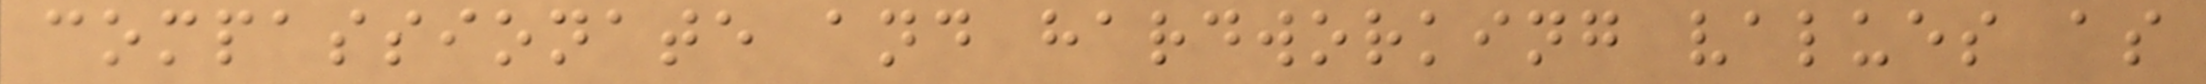compassionate and hardworking values as
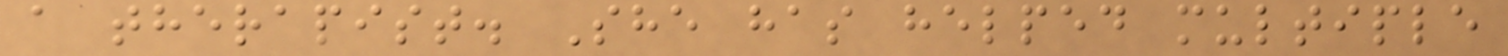a therapist. She has helped multiple
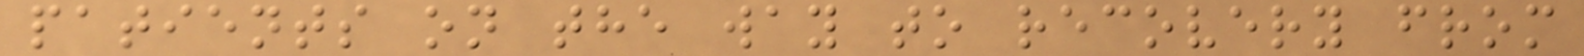patients on the way to recovery from
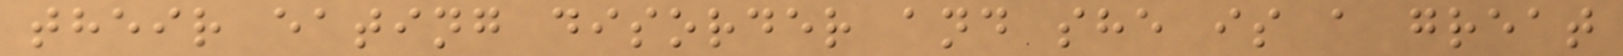their eating disorder and she is a great
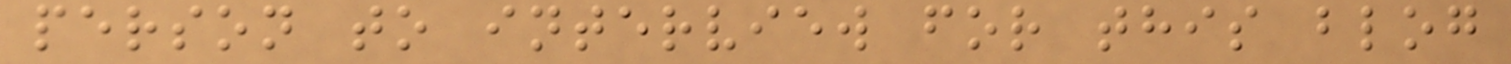person to interview for this blog
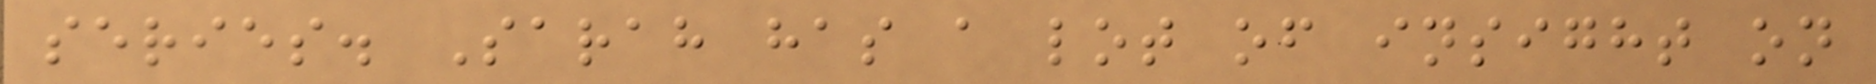series. Sarah has a lot of insight on
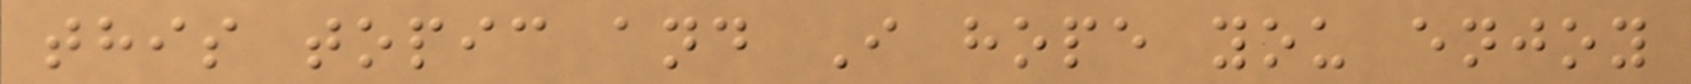this topic and I hope you enjoy
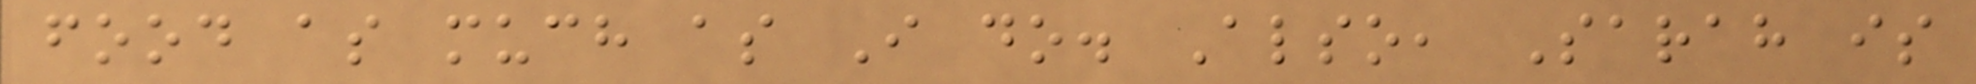food as much as I do. Also, Sarah is
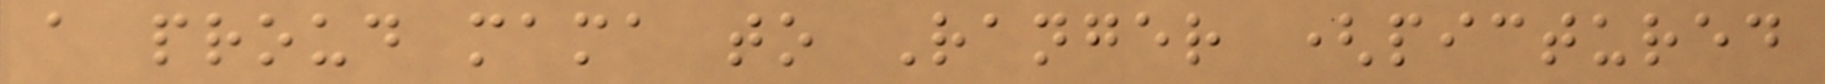a proud mama to Ranger (pictured
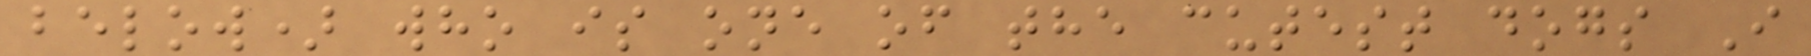below) who is one of the cutest dogs I
